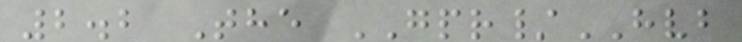2.2 The GPR/HVB
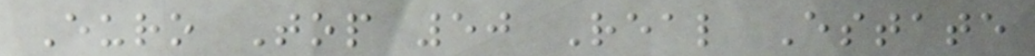Euro Top 50 Real Estate
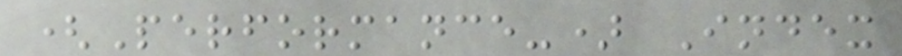(Performance-) Index
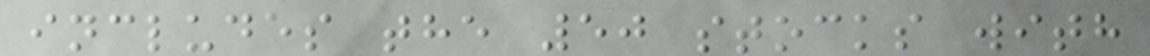includes the 50 stocks with
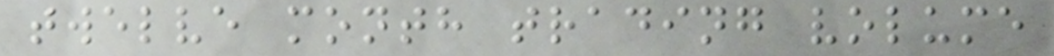twelve month trading volume
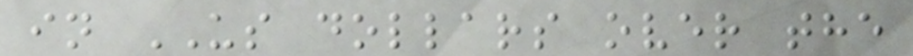in US dollars over the
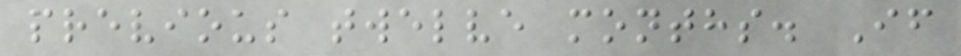previous twelve months. If
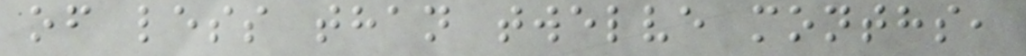of less than twelve months,
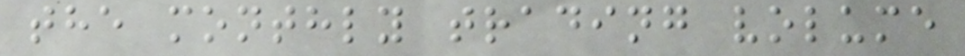the monthly trading volume
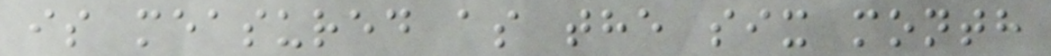is measured as the six month
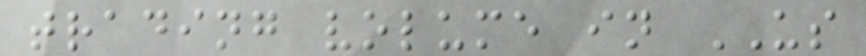trading volume in US
